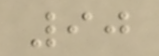90
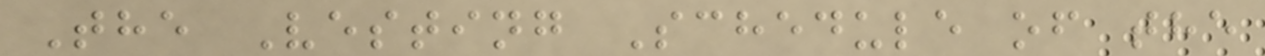The Vesting Schedule of the
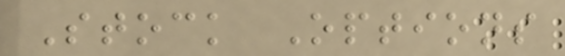Stock Options
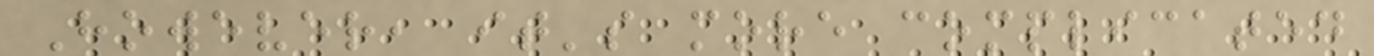However, it's more complicated
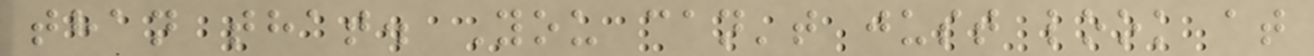than that. You can't just look at
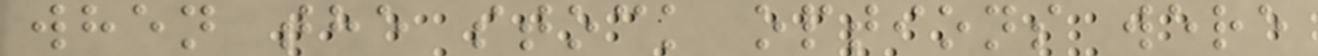when the stock options were
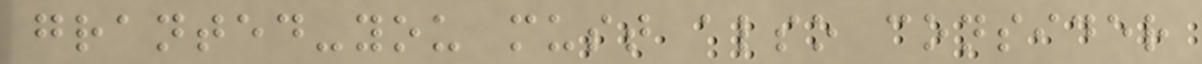granted-you must also consider
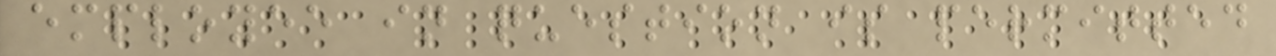employee in question is permitted
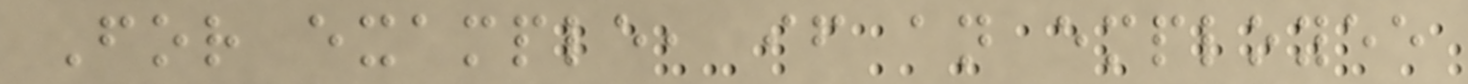For example, if an employee
